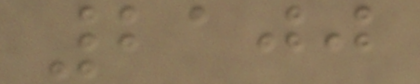2100
